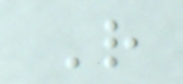R
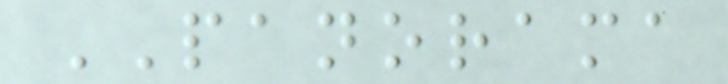PANORAMA
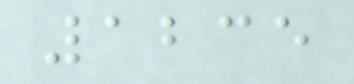1235
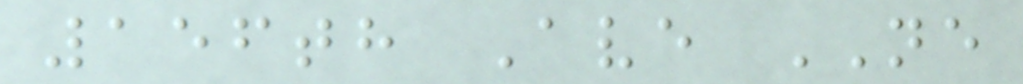156th Ave NE
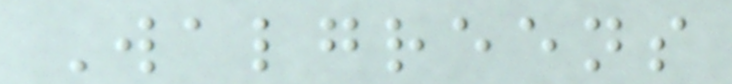Walgreens
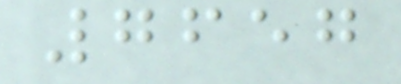7657
